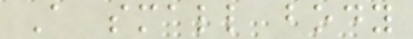A small body
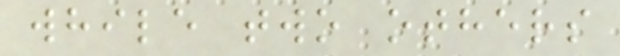while two others
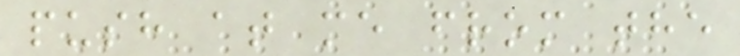push at me from the
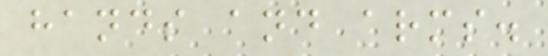hands and arms.
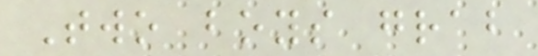Two boys grab
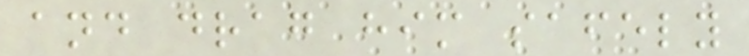and drag him safely
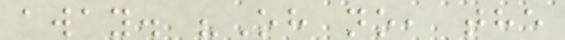away. "Oh no, the
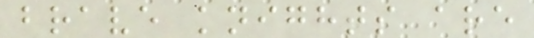brave knights are
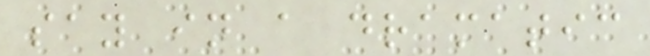say in a dramatic
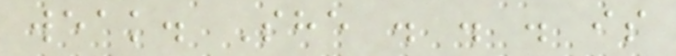weak. She . . . is
